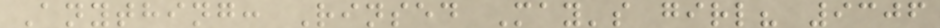Anything: Rinsed May's girl? 9306
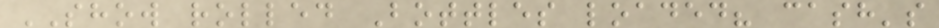SHOW rolled Bottles loaded? cash's
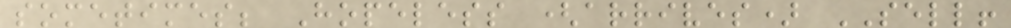sometimes; Hopeless (arrives) SELL!
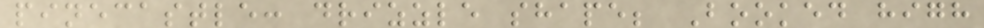pinecastle: drizzle shape; Booked high
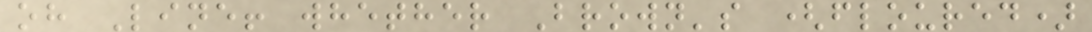oh Line! whether Brown's (floured)
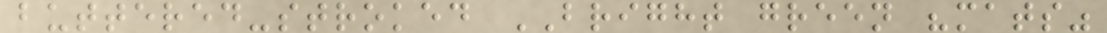buttered-stroked BRIGHT green "mats"
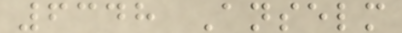6348 Anselm
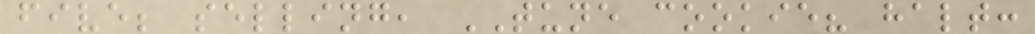five; selling, TUNE cookie? halt:
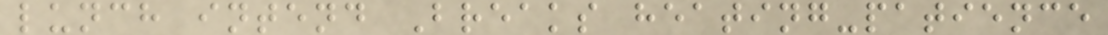lunch intend Breaks heating-patience
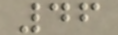46
